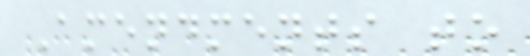Amendments to
